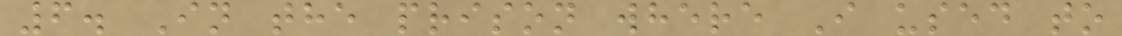6. In the prison where I used to
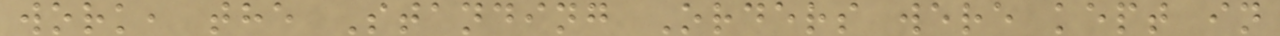work, the Standing Orders were kept in
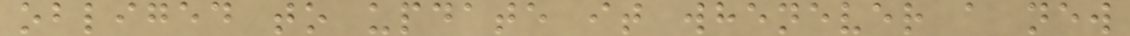obliged to update it whenever a new
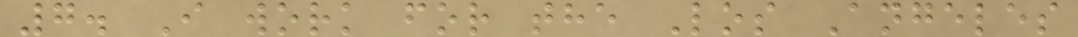7. I work for the Los Angeles
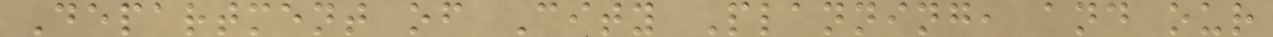Department of City Planning, and our
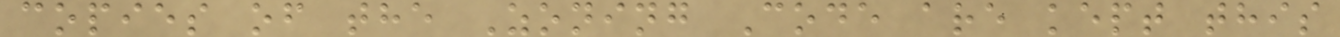copies of the Zoning Code are kept this
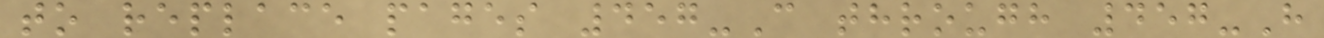to replace pages 457-C through 457-H
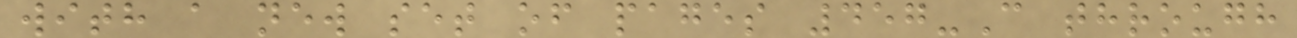with a new set of pages 457-C through
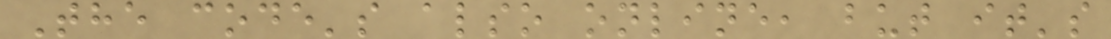The code's also online, but it's
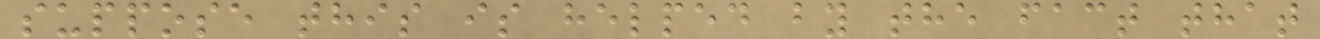suppose this is helped by the fact that
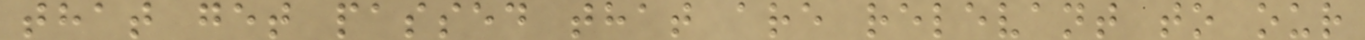that get passed that are relevant to our
